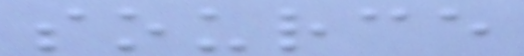source
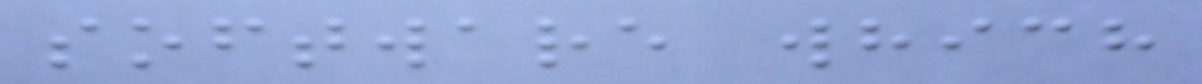software which
